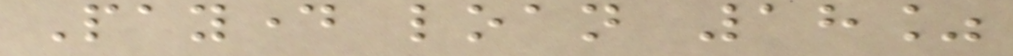Payday loan 18%
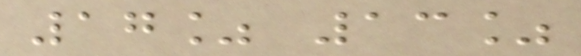17% 13%
